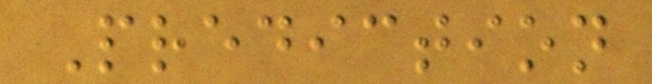Prediction
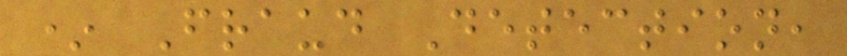* Fraud Detection,
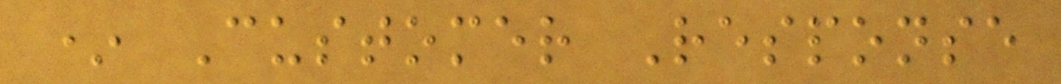* Customer Response
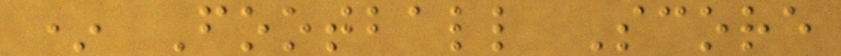* Football Score
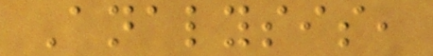Analysis,
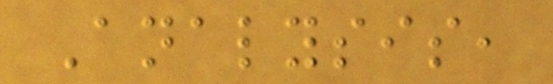Analysis,
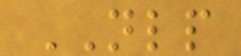NLP
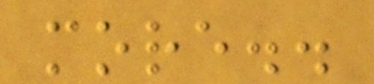more..
